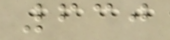630
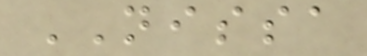NISSA
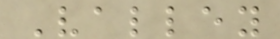Valley
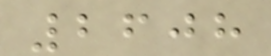2608
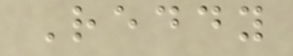Reddy
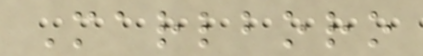Marlboro
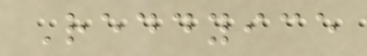Reddyice
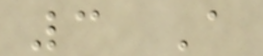3 A
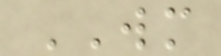WM
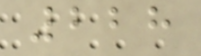228
